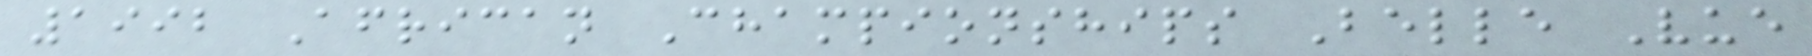1992 African Championships Belle Vue
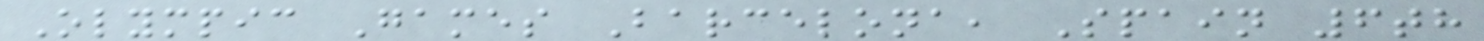Olympic Games Barcelona, Spain 6th
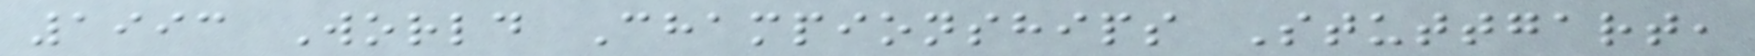1993 World Championships Stuttgart,
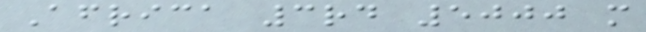Africa 3rd 5000 m
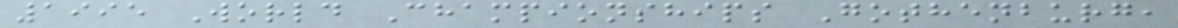1995 World Championships Gothenburg,
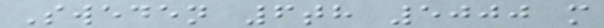Sweden 6th 5000 m
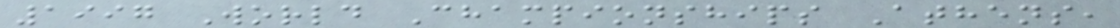1997 World Championships Athens,
